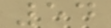54
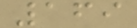169
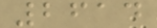2614
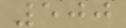500
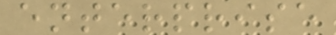enterprise
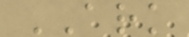ARK
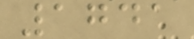1741
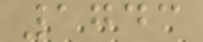1743
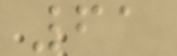61
